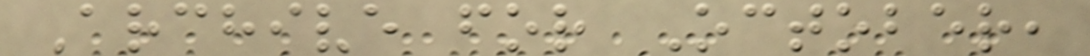Archive for October,
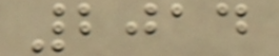2014
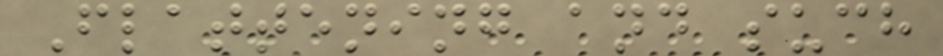Flattening and such
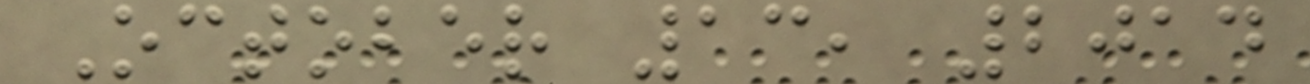October 13, 2014
